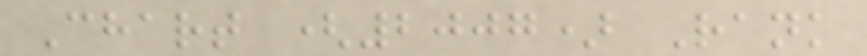Chart (2007) Rank
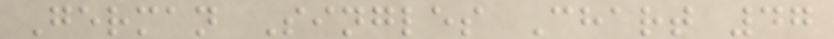German Singles Chart 47
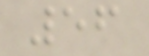56
